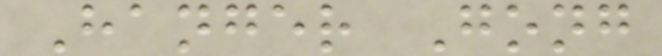Hanger Gong
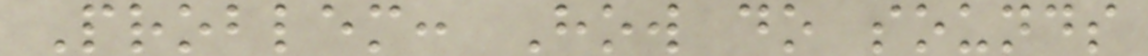Problem: How do sounds
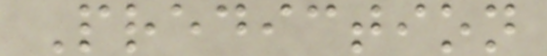Prediction
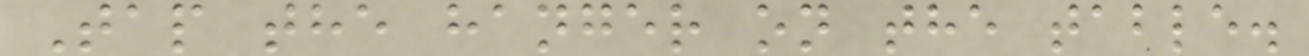Tap the hanger on the table.
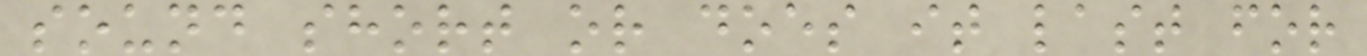sound short or does it last for
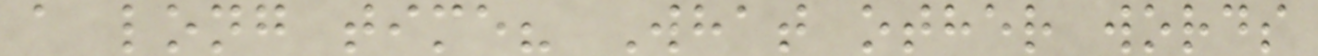a long time? What other words
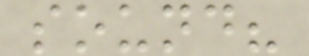sound?
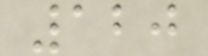120
